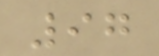97
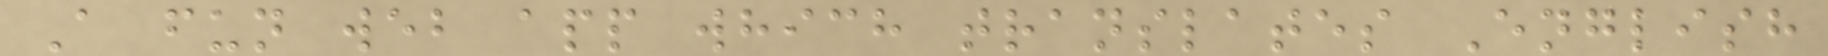A fun web app which translates English
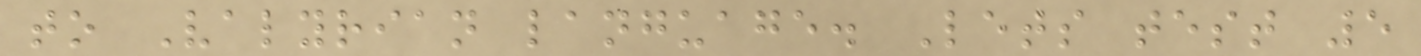to Valyrian language. Lets test 5
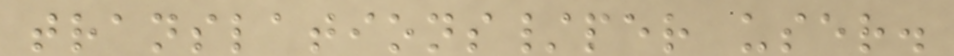translations/per user.
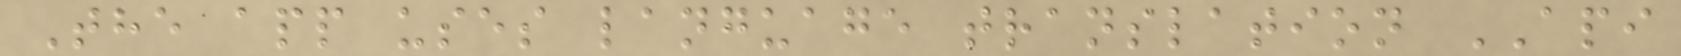The app uses language translation API
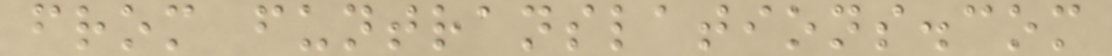from funtranslations.com
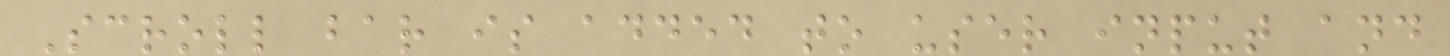Scroll bar is added to user input and
